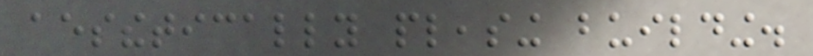aesthetically pleasing building.
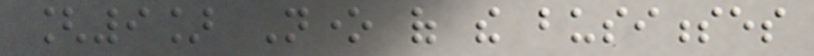[9] None of the businesses
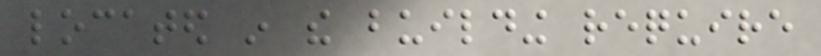located in the building require
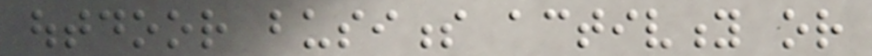outdoor business activity or
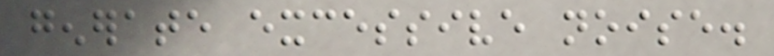generate excessive noise.
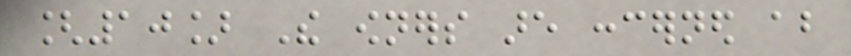[10] The owners are concerned about
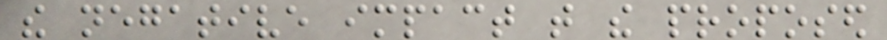the negative impact that the proposed
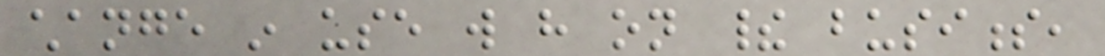change in use will have on their business,
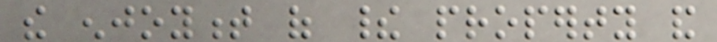the enjoyment of their property and
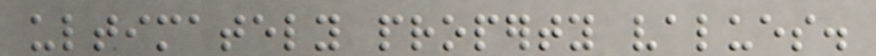ultimately property values.
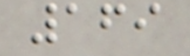169
